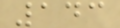143
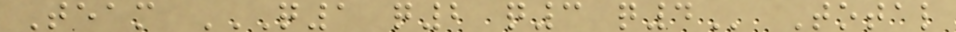Team Q1 Q2 Q3 Q4 Total
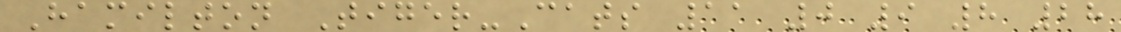Hamilton Tiger-Cats 11 0 9 8 28
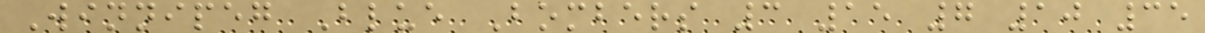Winnipeg Blue Bombers 3 15 7 10 35
